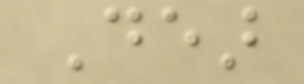Dear
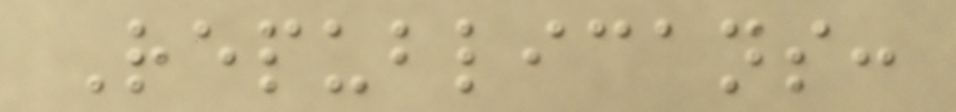Republicans:
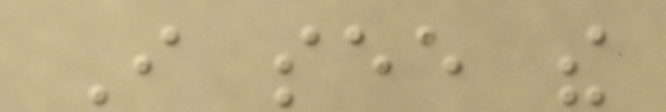I see the
